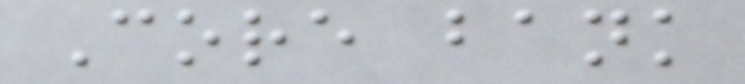Core bank
